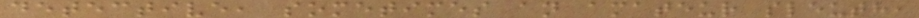detective, sometimes an amateur sleuth,
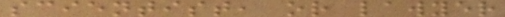scientist, or lawyer
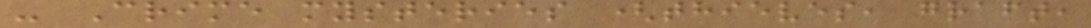- Crime mysteries (thieves, graft,
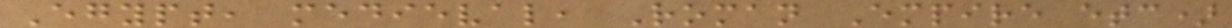Egypt, medieval, Roman Empire etc)
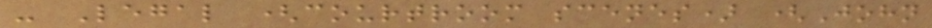- Legal (courtroom scenes) (John
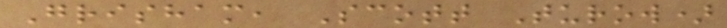Grisham, Scott Turow)
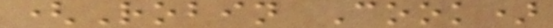(Robin Cook)
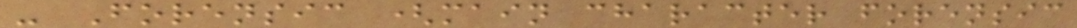- Forensic (main character forensic
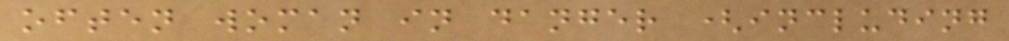often woman in danger (including
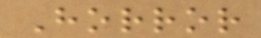Horror
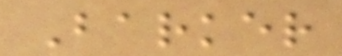Barker
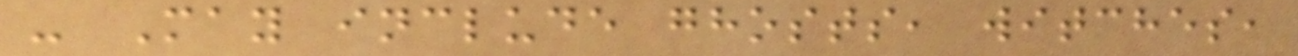- May include ghosts, witches,
